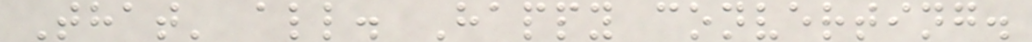That' all. Happy converting.
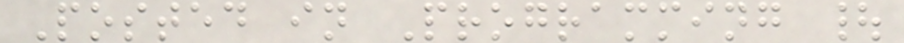Posted in Programming |
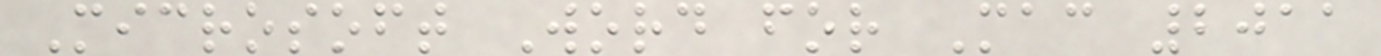Microsoft Word for Mac 2011
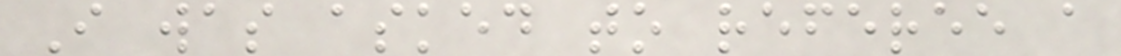I was asked to referee a
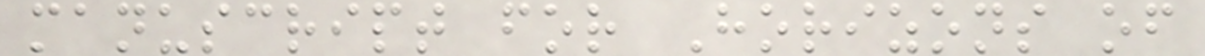manuscript for Horizons of
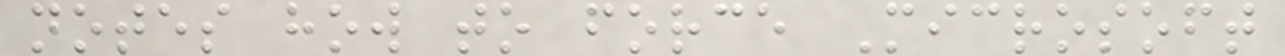notes how to force Microsoft
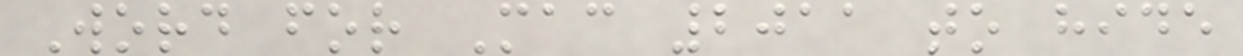Word for Mac 2011 to hide
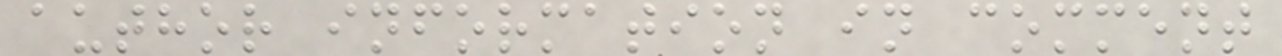author information in comment
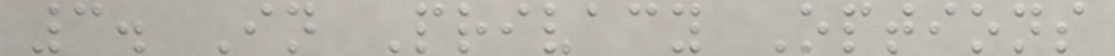3. In Privacy Options
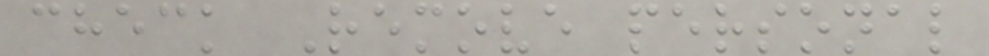check Remove personal
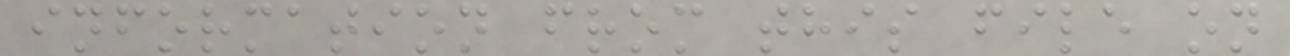information from this file on
